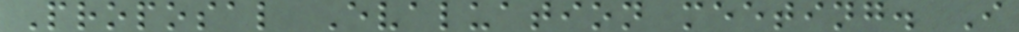Proposal Evaluation meeting. I
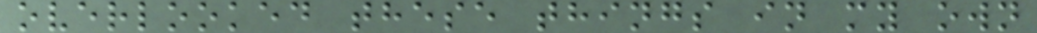overlooked these things in my own
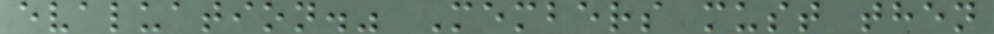evaluation." Members must then
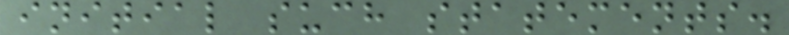initial such statements.
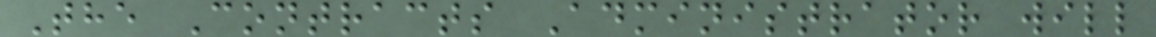The Contracts Administrator will
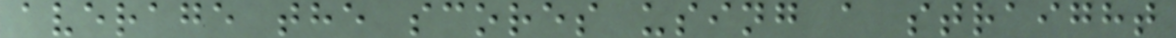average the scores using a straight
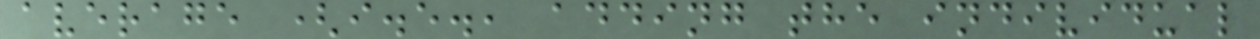average (i.e., adding the individual
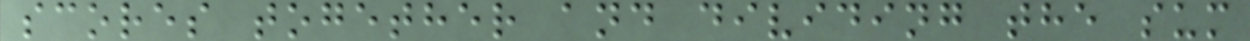scores together and dividing the sum
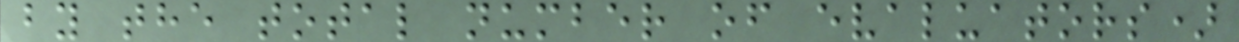by the total number of evaluators)
